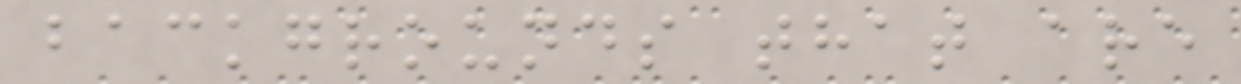backgrounds that are
